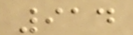914
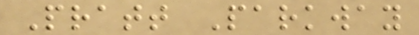Pratt Parkway
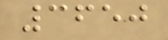3650
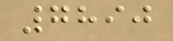7890
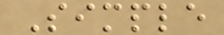Simple
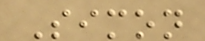Simon
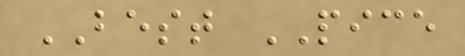BEST PICE
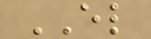EL
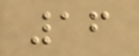16
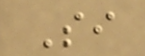Si
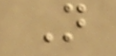N
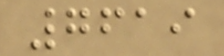7619
